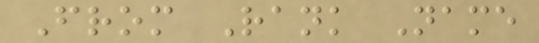From Rank Name
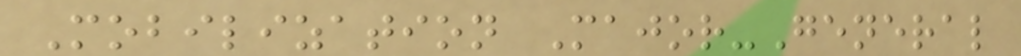Mobilization Major-General
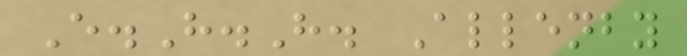E.H.H. Allenby
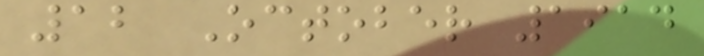12 October 1914
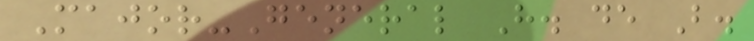Major-General H. de B.
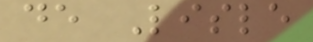de Lisle
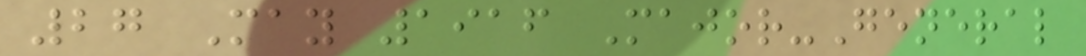27 May 1916 Major-General
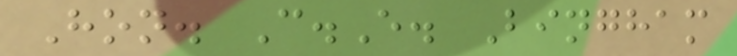Hon. C.E. Bingham
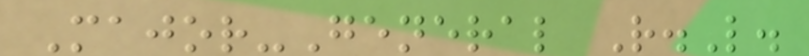Major-General R.L.
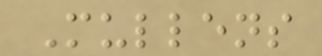Mullens
